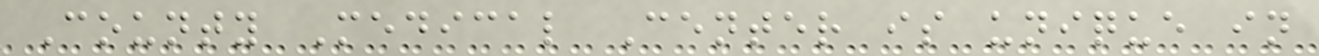County Medical Center is unique in
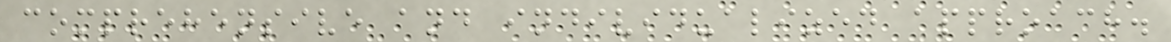comprehensive and individualized approach.
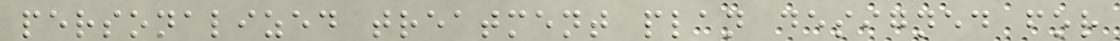personalized treatment plan designed for
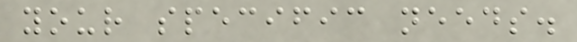your specific needs.
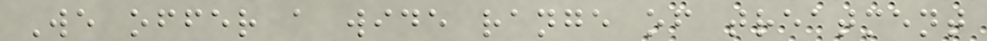We offer a wide range of treatment
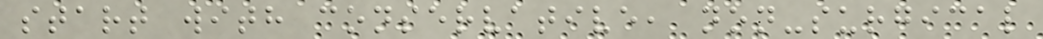start with conservative, non-surgical
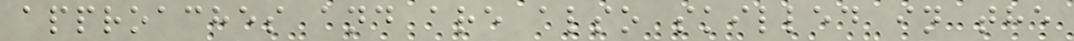approaches and are also skilled in the
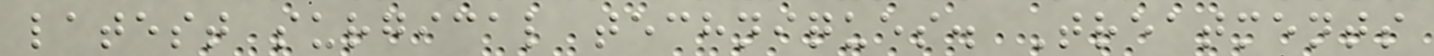latest surgical techniques. Treatments
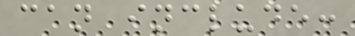can include:
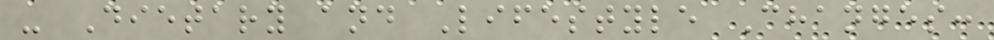- Dietary and Lifestyle Changes:
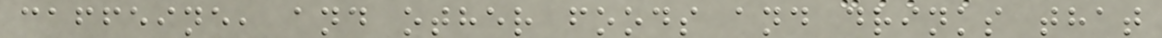caffeine, and other foods and drinks that
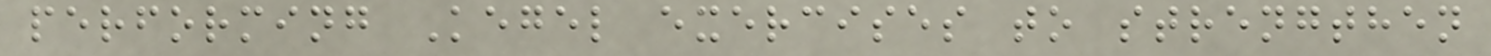performing Kegel exercises to strengthen
